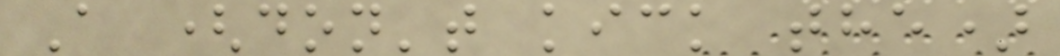A (don't kick the)
